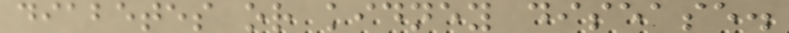diabetes or kidney disease.
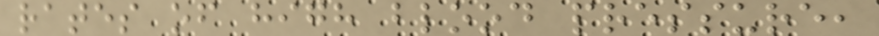rates of high blood pressure,
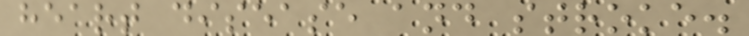heart disease and stroke.
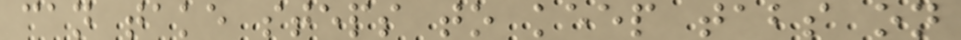can take steps to keep tabs on
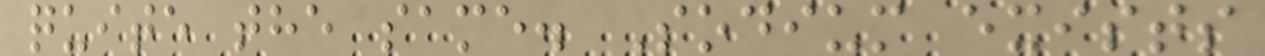quite the same. Sodium exists
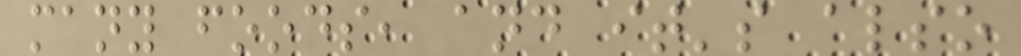many foods, and it's also
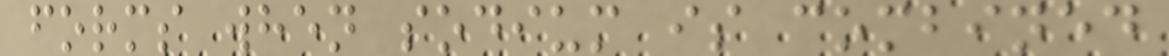forms when sodium is combined
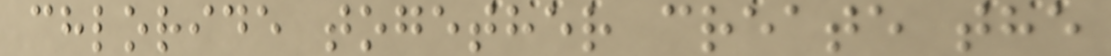chloride together create the
